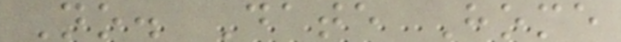No. Date Home
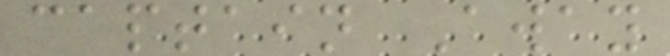captain Away
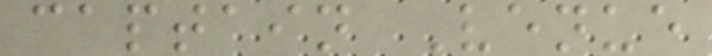captain Venue
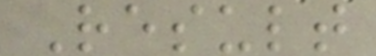Result
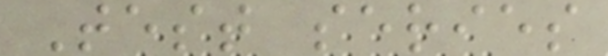Test series
